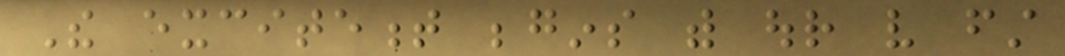The excitement begins with our very first
